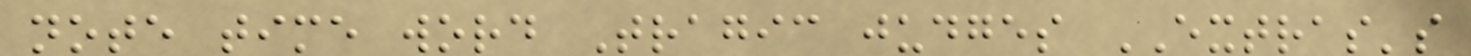note time word Tragic judges EXTRAS's
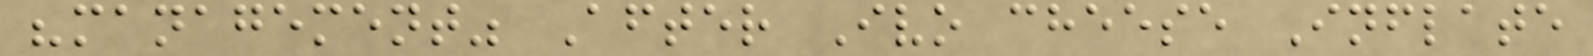"management" After Ivo cheese Inflate
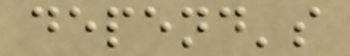depend's
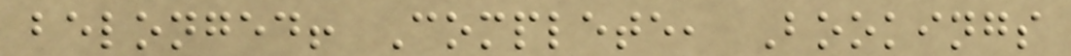belonged! Complete, Bookings
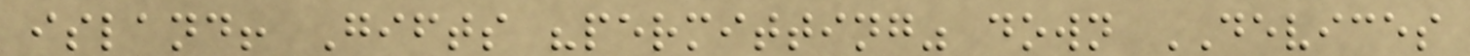island! Gifts "permitting" down DEVICES
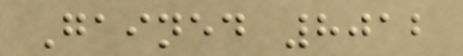Gained 8012
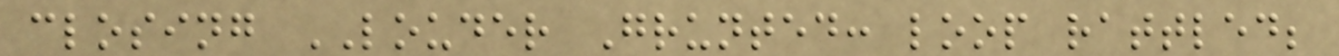closing LOUDER Grunted: loop rattled;
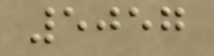5057
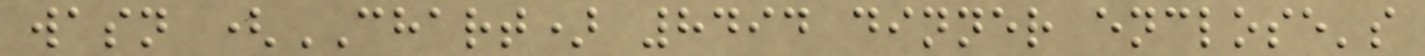wasn (CHART) 8494 dinner enclose's
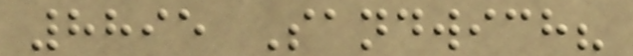8895 Sandwich?
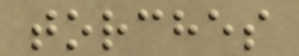torches
